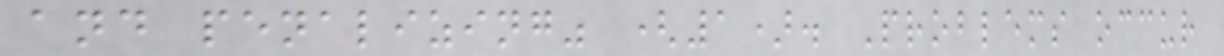and penalizing" (1). Problems occur
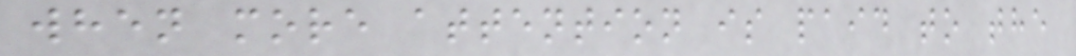when more attention is paid to the
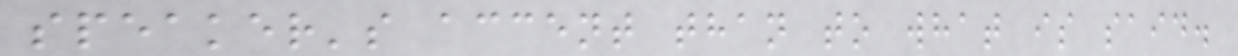speaker's accent than to what is said.
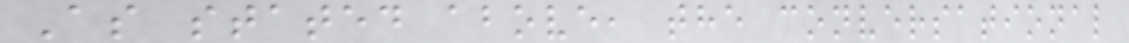As stated above, the conversational
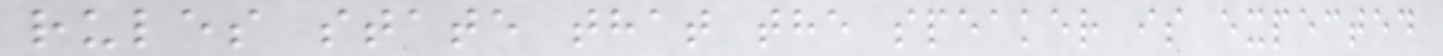rules state that the speaker is expected
